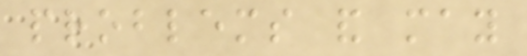problems and may
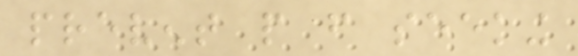prevent people from seeking
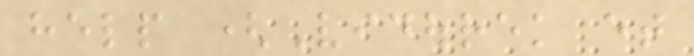help (Vidourek et
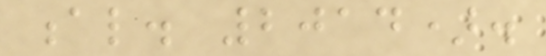al. 2014).
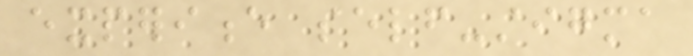experience self-stigma
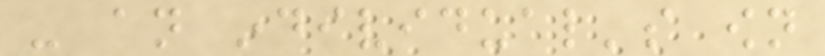- an individual's own
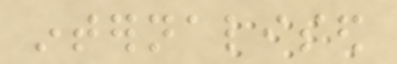internalised
